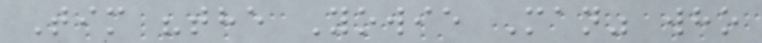Tim "the Yowie Man" who
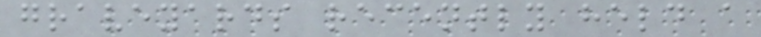graveyards recently held a
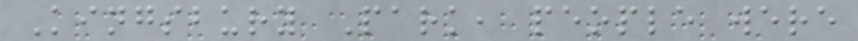Kingsbury Park, people were
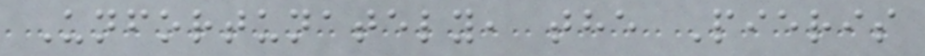Unfortunately, the Pieris
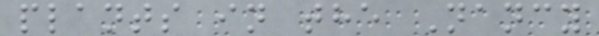plants in the Nancy
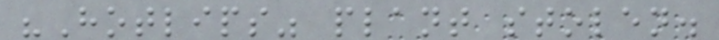"Hotlips" plant stolen.
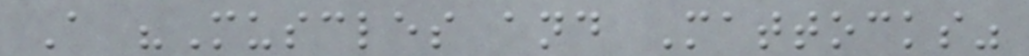A "Muscles and Mattocks"
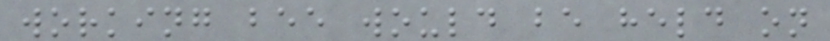working bee would be held on
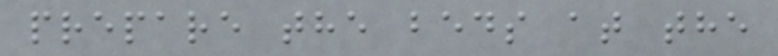prepare the beds at the
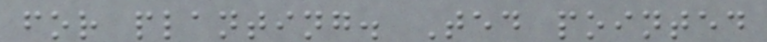for planting. Ted pointed
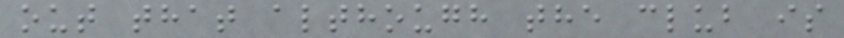out that although the club is
